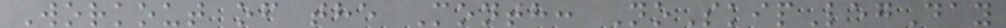Workout of the Month: NoSkipLegDay
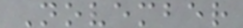November
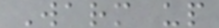Warm up
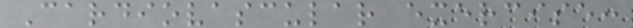Cardiovascular exercise:
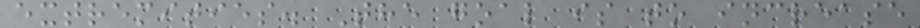extremities. The goal is to increase
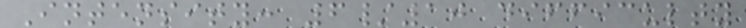Intensity: 6/10 difficulty
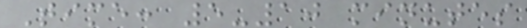Time: 5-10 minutes
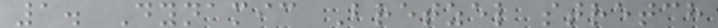1. Dynamic Bretzel stretch
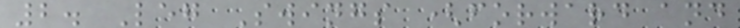2. Leg Swings (forward and
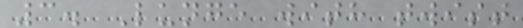3. Lunge with twist
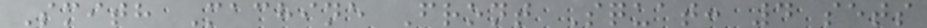Smith Machine Front Squat: 4 sets
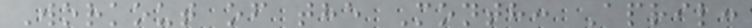Workout of the Month: April:
